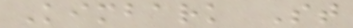Kimbark St
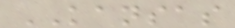KANSAS
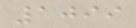1099
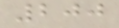200
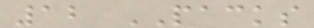12 PACKS
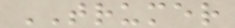TRUMER
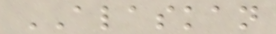ALASKAN
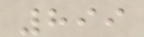899
